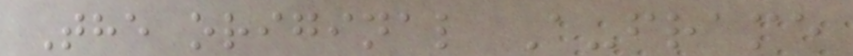The original A-frame
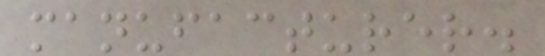manufacturer.
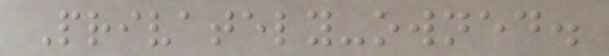Privately-owned.
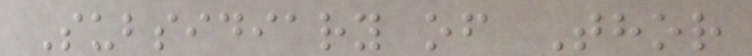Subsidiary of Thor
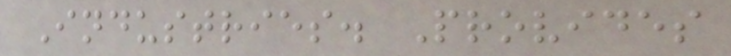Industries. Provides
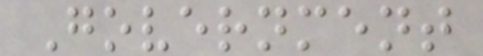Government
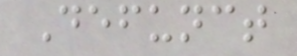Defunct
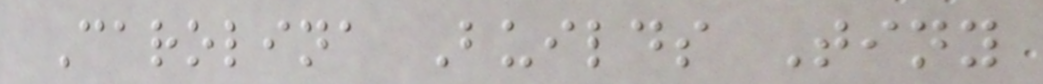Carolina Builds Tiny
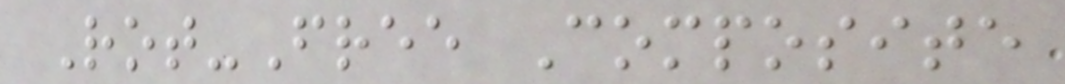Rot-Free Composite
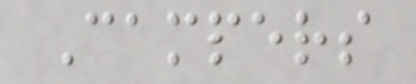Campers
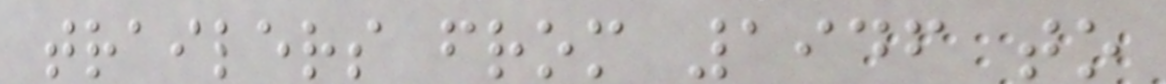trailers from 1946 to
